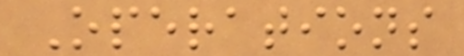Operations
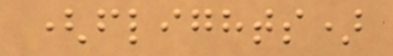(flights)
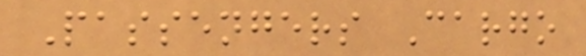Passengers Cargo
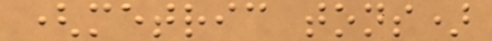(metric tons)
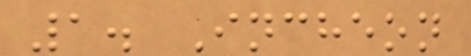1. Incheon
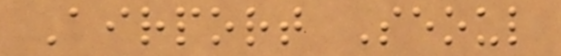Airport Seoul
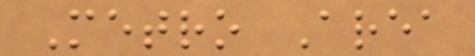Metro Area
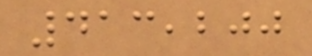413,200
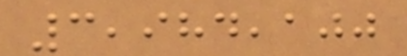3,984,100
